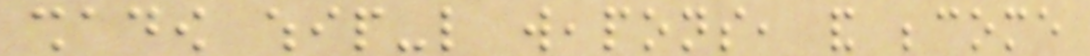shadow whip-like weapons, and become
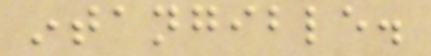intangible.
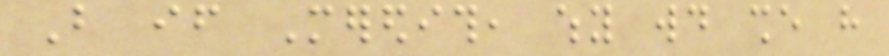But if Meredith, why would she have
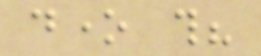done this?
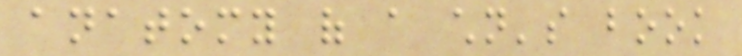anatomy of a children's book
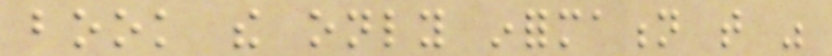book the only information that was
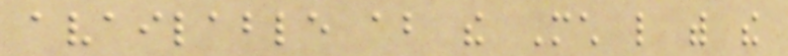available about the Much like with the
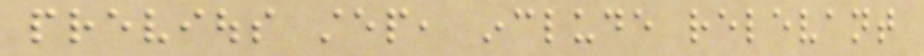previous step, include relevant
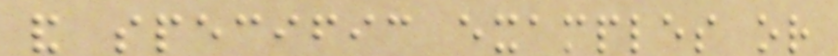and specific examples or
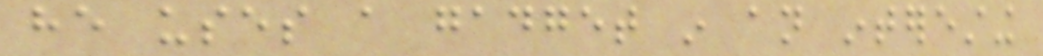he uses a gadget in an interesting
